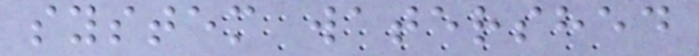system watershed
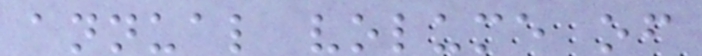annual volume of
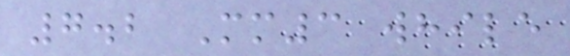7.2 Mm3 while
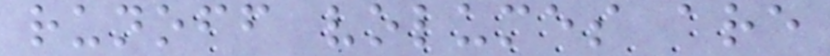runoff volumes are
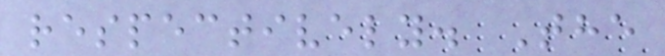respectively. The
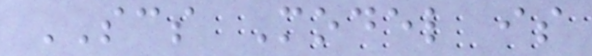SCS Model is
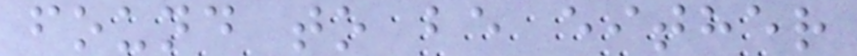found to be either
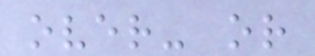over- or
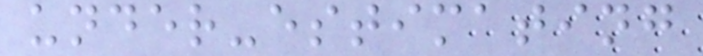under-estimating
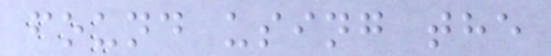found using the
